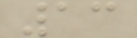13
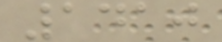1410
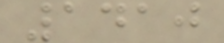1410
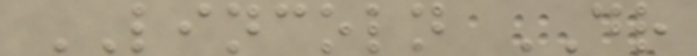LINCOLN DR
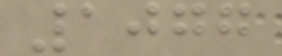1077
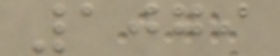1079
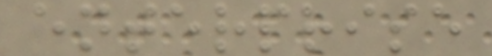enterprise
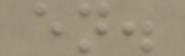en.
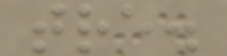tre.
